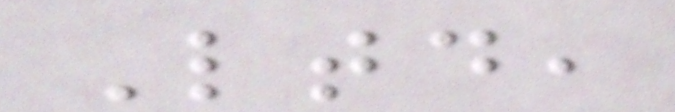Ltd,
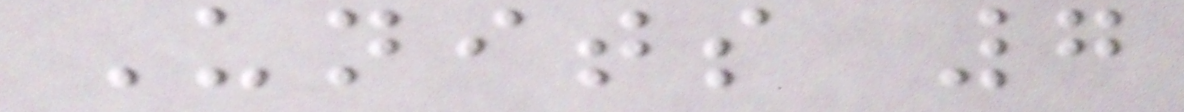Units 7
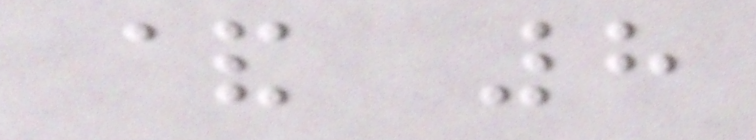& 8
